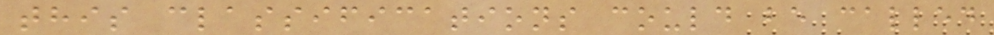this classifications could be called
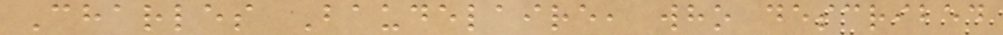Charles Baudelaire, who described
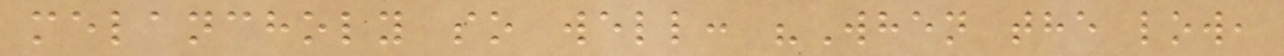melancholy so well: "When the low,
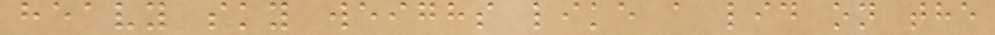heavy sky weighs like a lid on the
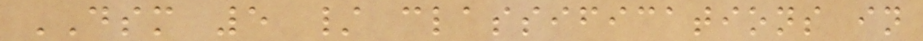DSM 5 / classifications in
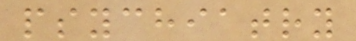psychiatry
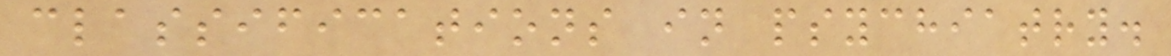classifications in psychiatry.
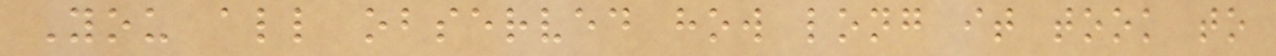You all observed how long it took to
